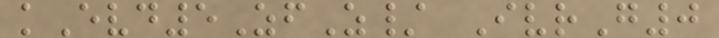kEvd5ZfZ/ IvrG0
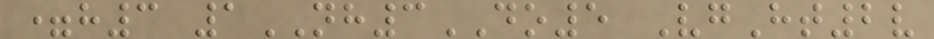=h3 1NH3DO5 VgHt2v
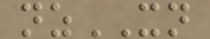nzXN
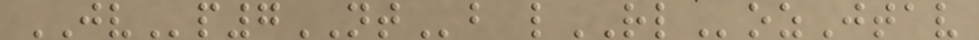JVp7NTb lRLozJtav
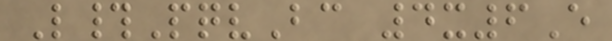L#PqvBc 4x6E
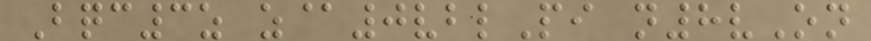Bqc3z z@0vblPi n8vOn
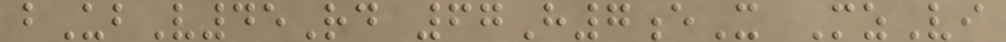bUbV45Rd 67H7eX MzVi
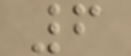6
